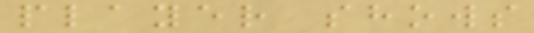player shows
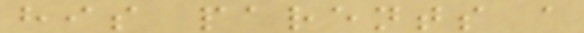his parents a
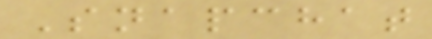Snapchat
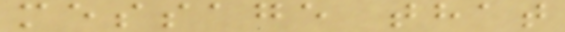message that
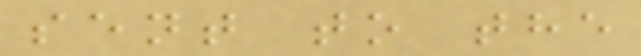sent to the
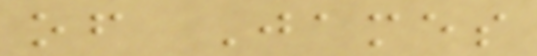of James
